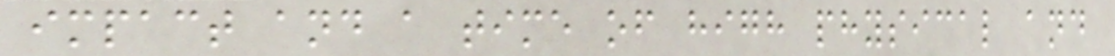impact and a time of high physical and
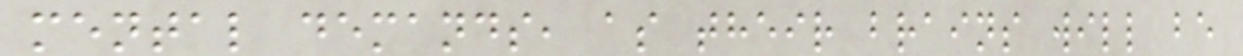mental demands, as their brains will be
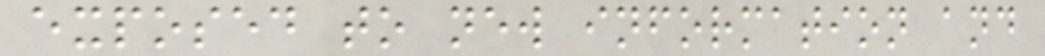exposed to new information and
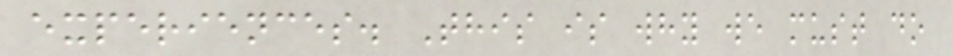experiences. This is why we must do
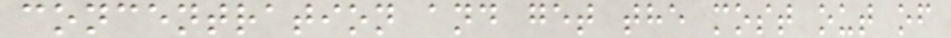concentration and get the most out of
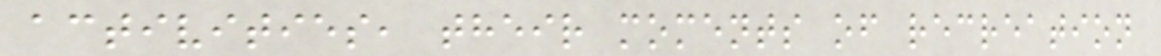activities, their moments of recreation
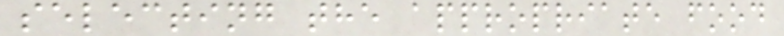selecting the appropriate food
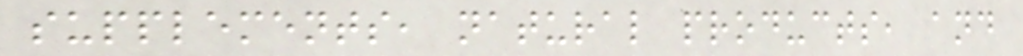supplements, natural products, and
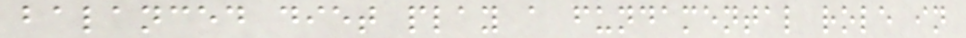balanced diet play a fundamental role in
